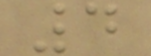4
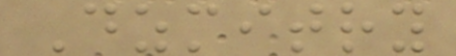Dzmitry
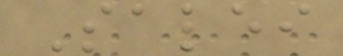Salei
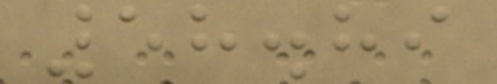58.89
